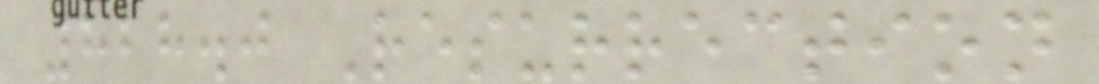828.0 Resurrection
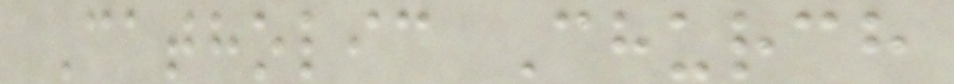Catholic Church
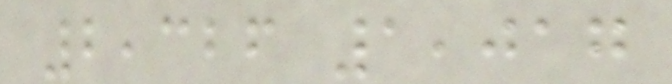2,326 1,017
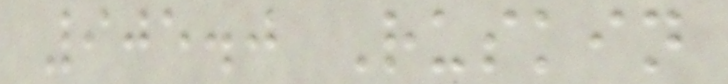905.0 Ruskin
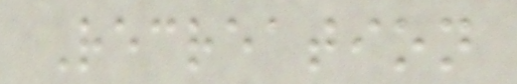Recreation
